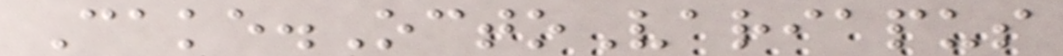Cake.OctoVariapus
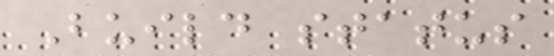Build status
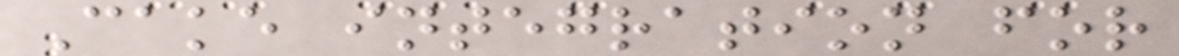Cake integration for
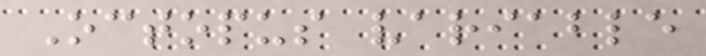Octopus variable
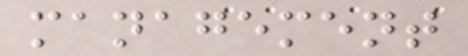management
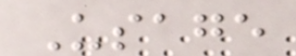Usage
